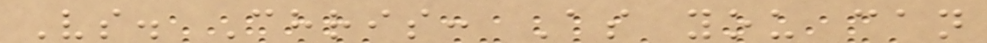Vs. Chris: As you can
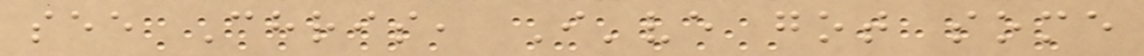see Chris, I've got some
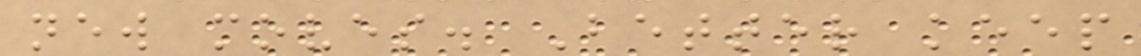new moves. Better keep
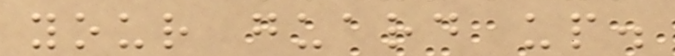your guard up.
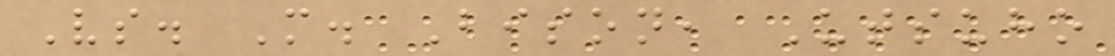Vs. M. Bison, Utsuho
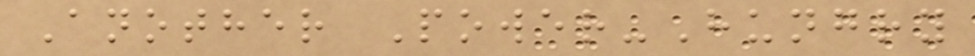Another Power-Hungry
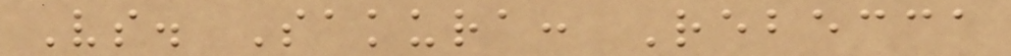Vs. Sakura: Rebecca
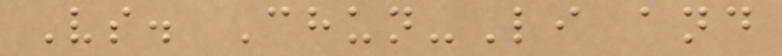Vs. Chun-Li and
